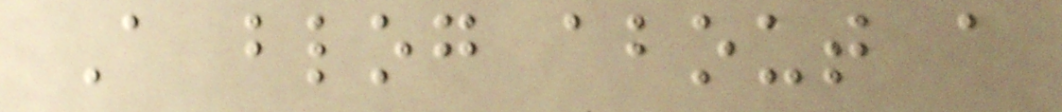A blog about a
